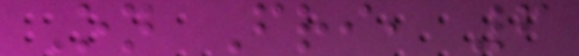On Fri, 6
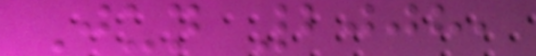Jun 2008,
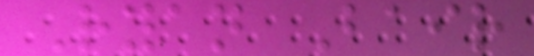Ryan Bair
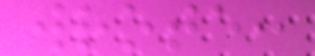wrote:
